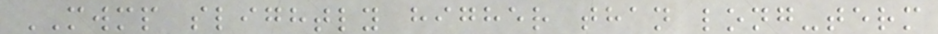MWMP slightly higher than long-term
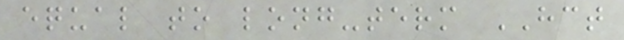equal to long-term HCT
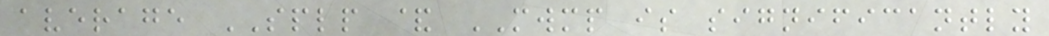average SPLP & MWMP is significantly
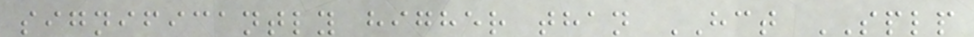significantly higher than HCT SPLP
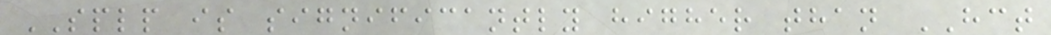SPLP is significantly higher than HCT
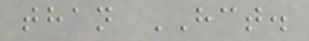than HCT.
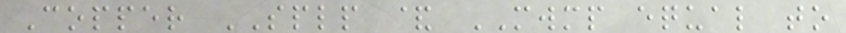Copper SPLP & MWMP equal to
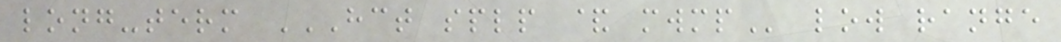long-term HCT SPLP & MWMP low range
